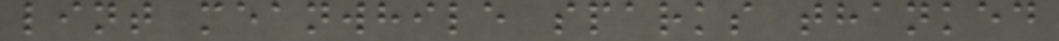lint meanwhile sparks thanked
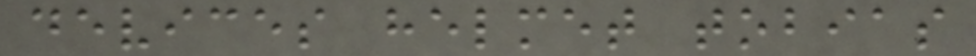devices helmet tobias
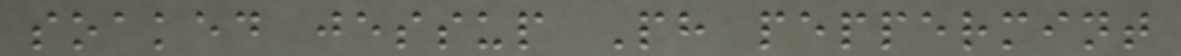soaked jessup Ph peppermint
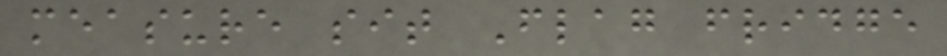measure sit Flag fridge
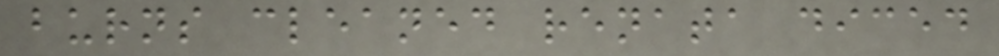burns cleaned renata diced
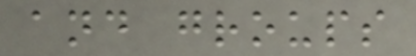and groups
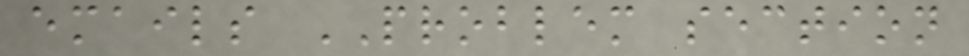emails PROBLEM section
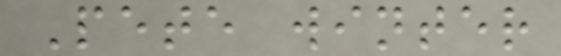Pete winter
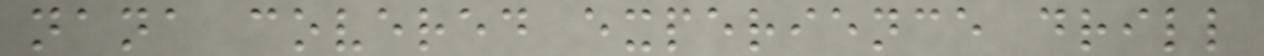nana covered experience drill
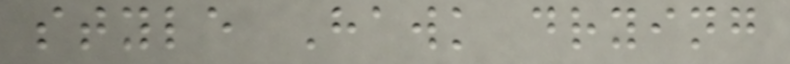style Hawk drying
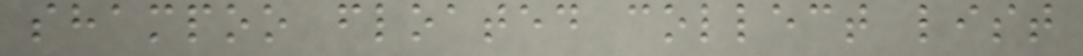shampoo floated collect list
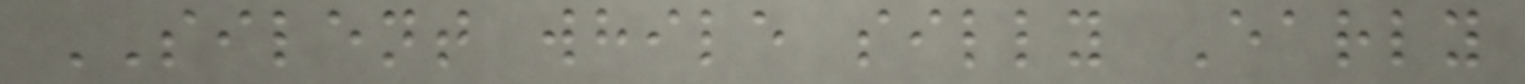SILENT while silly Early
